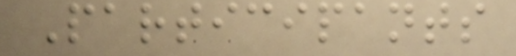Participants
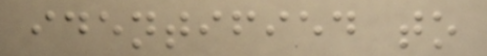identified to
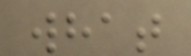what
